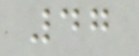47
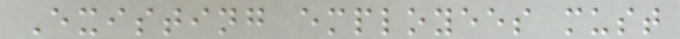Existing employees must
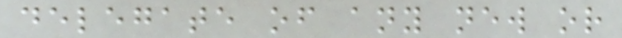delegate of any new or
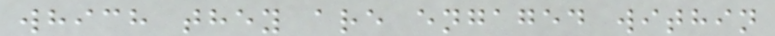which they are engaged within
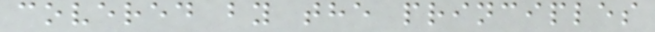covered by the principles
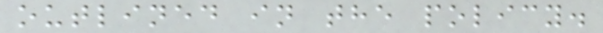outlined in the policy.
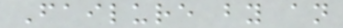Failure by an
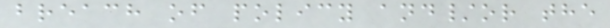breach of policy and/or the
